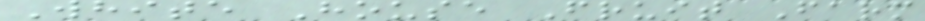White House Fruit Farm
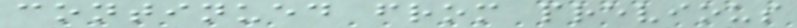continued from previous
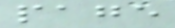page
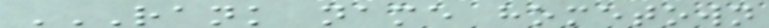RANK NAME HOMETOWN
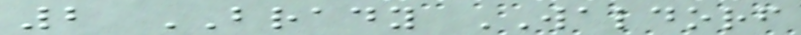2 BRADY WALDORF
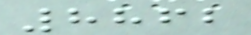8862
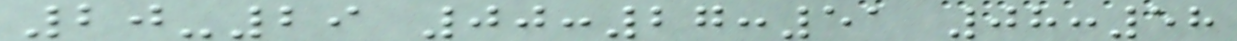20-29 00:27:51 08:58
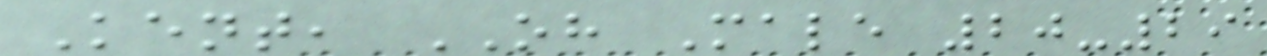Kent, OH Male 20-29
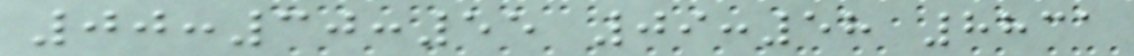00:30:55 09:58 8831
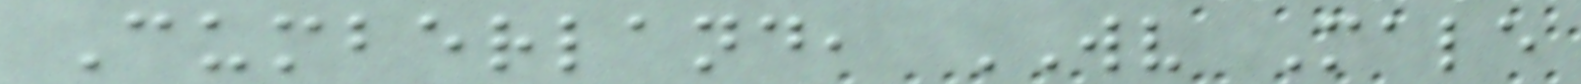Cumberland, WV Male
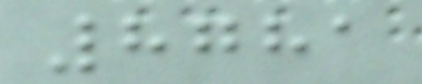8781
